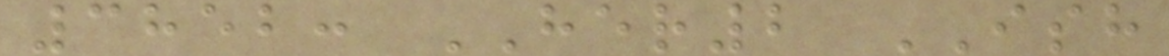3852: HER2 ISH
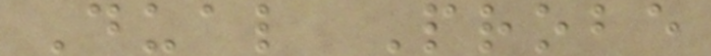Dual Probe
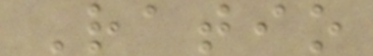Ratio
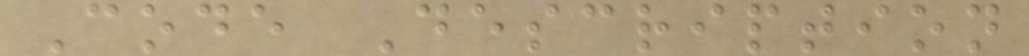Code Description
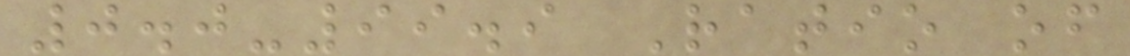0.0-99.9 Ratio of
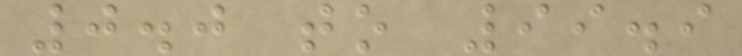0.0 to 99.9
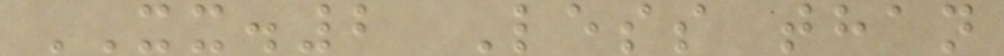XX.2 Less than
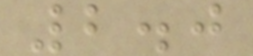2.0
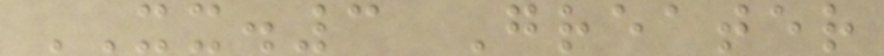XX.3 Greater
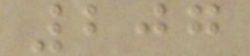207
